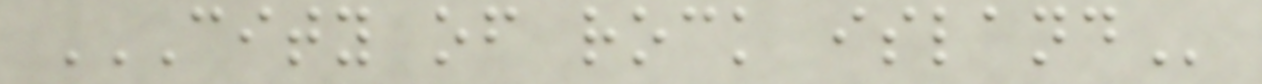CITY OF ROCK ISLAND
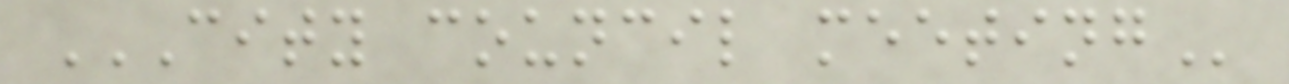CITY COUNCIL MEETING
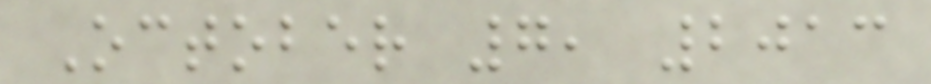October 7, 2013
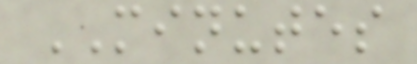MINUTES
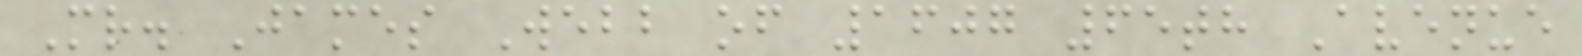Mr. James Webb of 1607 65th Avenue
